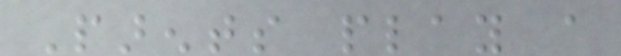Parents play a
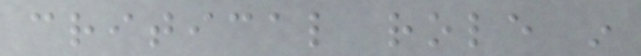critical role in
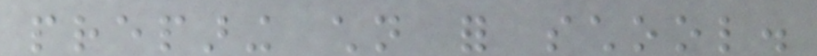preparing children for school.
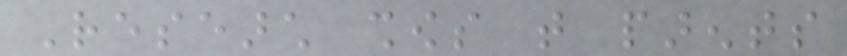Research shows that parents
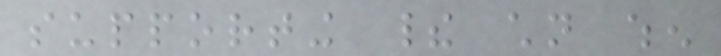supporting their children when
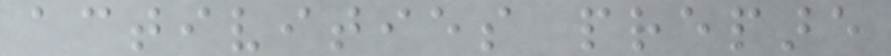activities prepare
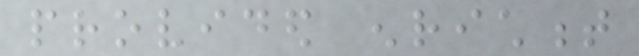provided enrichment
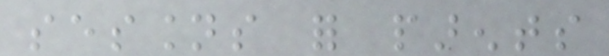sessions for parents
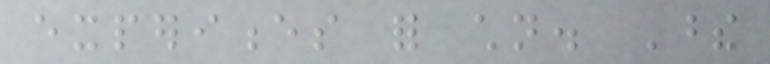experiences for children. These
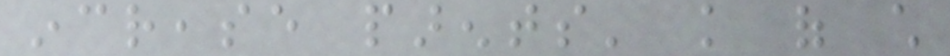increase parents' knowledge of child
